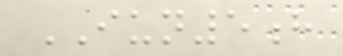IUN5h
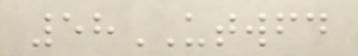58UTWFD
